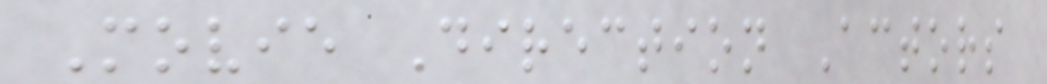Movie Direction Actors
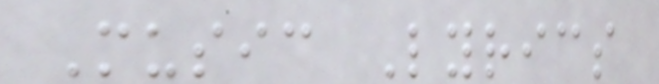Music Lyrics
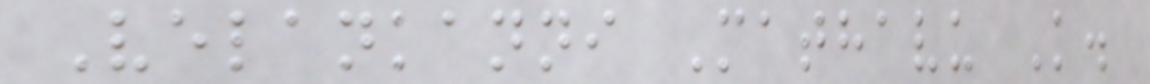Velankanni Mathavu K.
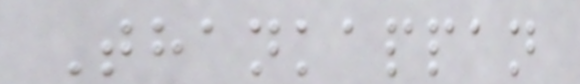Thankappan
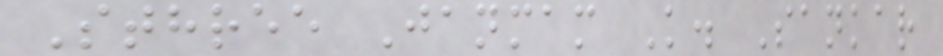Sthree Janmam K. Sankar
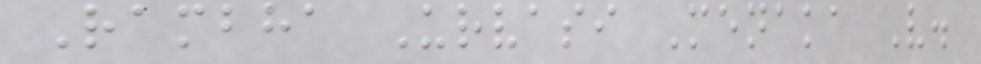Rambha Urvasi Menaka V.
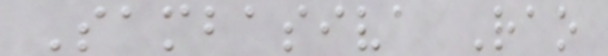Sambasiva Rao
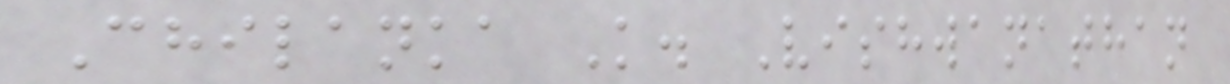Chilanka K. Vishwanathan
